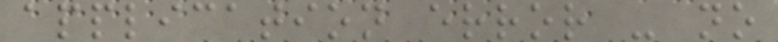application error - no
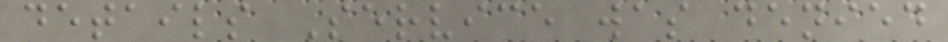details Service was denied
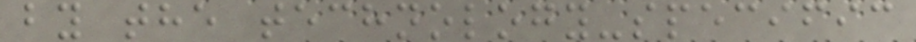by the technology-specific
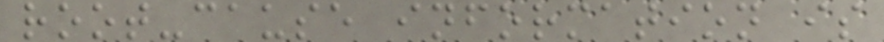root-cause information is
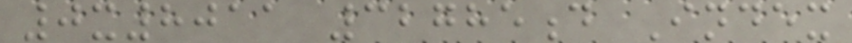0x8011 32785d Index
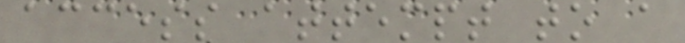access attempt to a
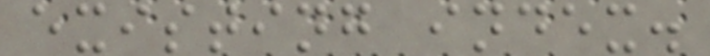existing index.
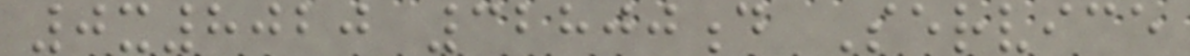0x8020 32800d Service
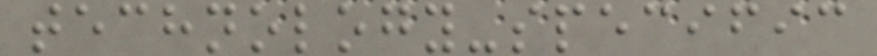technology-specific
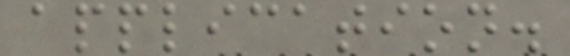application.
